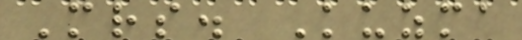Mrs. Kuzma
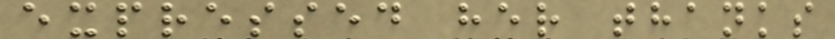expressed her thanks
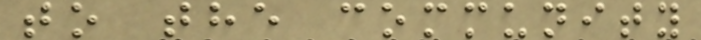to the community
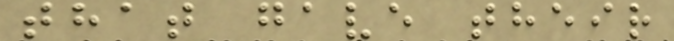that gave their
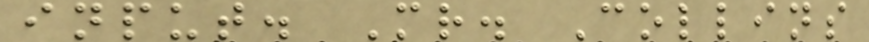input. Mr. Collins
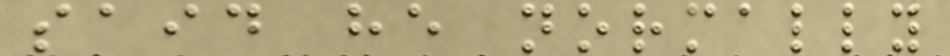said he normally
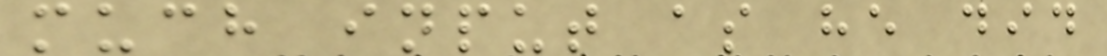much input as he did
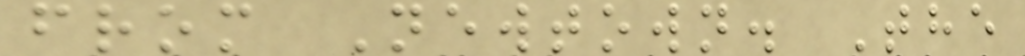from Newtown. The
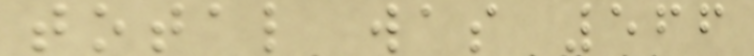total was 566
